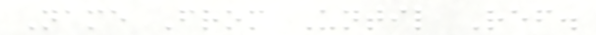Name From Until Ref.
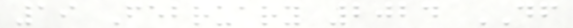19 February 2024 DF
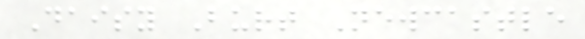Daisy Burt Newcastle
